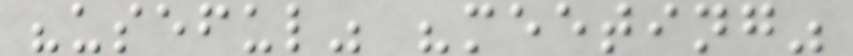"useful" "meeting"
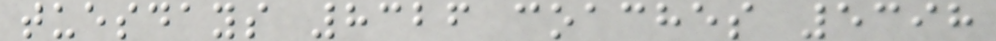tuesdays 8326 coaches 5398
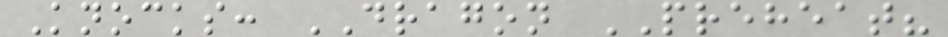Knocks: DRAGON PREHEAT?
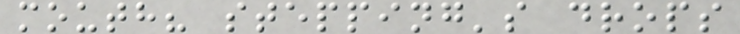mouth? stepping's drops
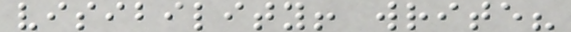visibility! write?
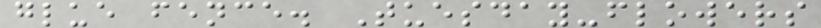glue fence. Tuesday-flowers
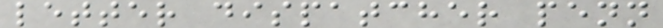letter dispatcher penn
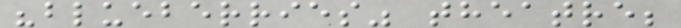"blueberries" theatre;
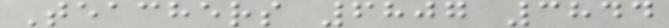Teachers 6807 3844
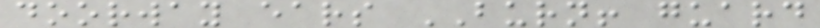doorway ears BURN! guard
